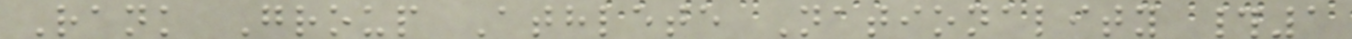Rank Group Athlete Nationality #1
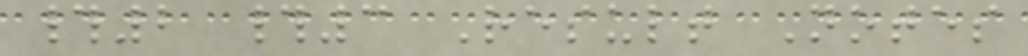#2 #3 Result Notes
